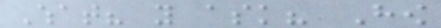What? you ask? How
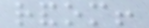random!
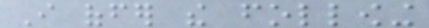I offer the following
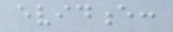evidence:
